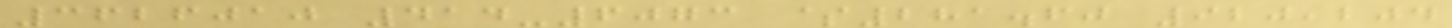3626010 414-6073 $281.60 920,204
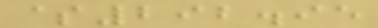$292.95
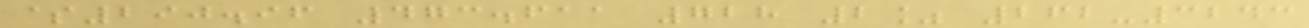$290.96 473.611 728 2% 262-3243
